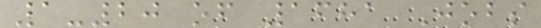1-20 of 1681 Jobs
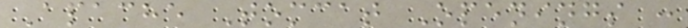Apache Tomcat Openings :
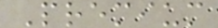Premium
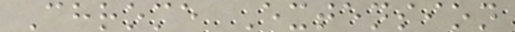Chrome Extension
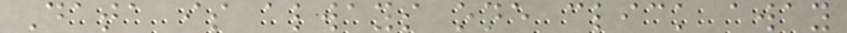Data is always one click away
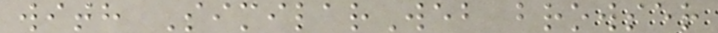with SimilarWeb browser
